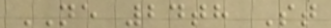NE 24th St
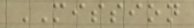MISSION
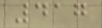417
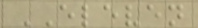ELEVEN
